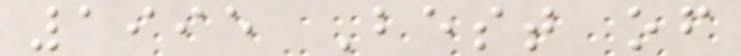1995 Best of
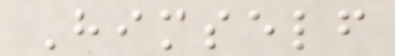Himself
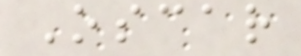Oscar
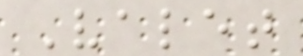Valet
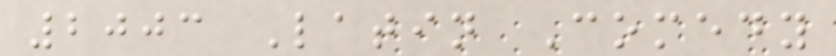2003 Latin Comedy
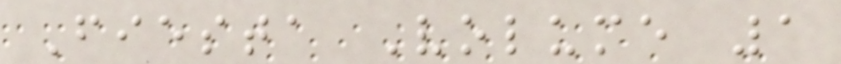Fiesta Volume 1
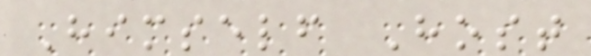Himself Host
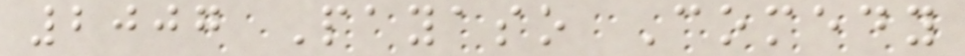2007 Payaso Comedy
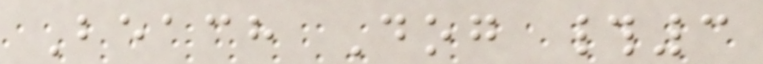Beach Dog #3
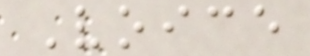Voice
